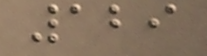129
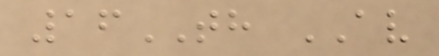16TH AV
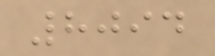8094
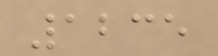1235
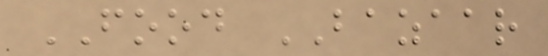FOOD BAZAAR
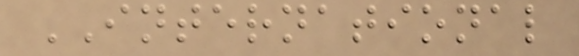INTERNATIONAL
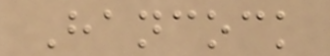Hancock
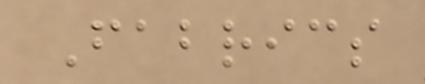Fabrics
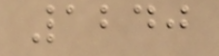1240
